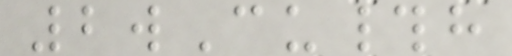2wCu#h
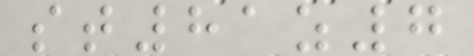st81z7
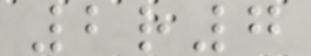2r7
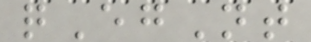qEgNt
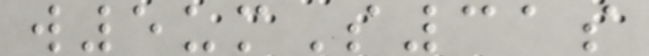w5umS31s
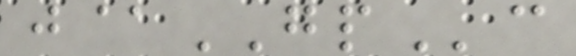j@GPc
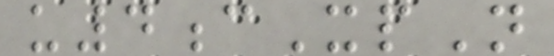u4cXpN
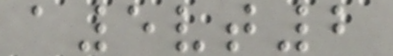a5vt2
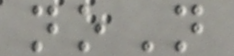noN
